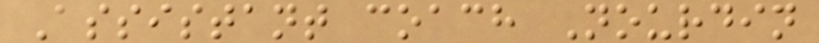Assistant coach Nourdin
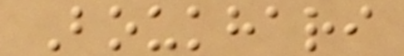Boukhari
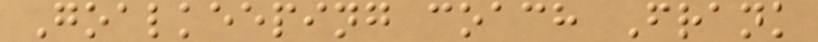Goalkeeping coach Frank
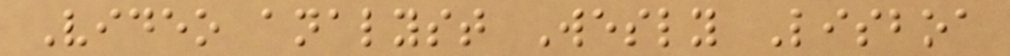Video analyst Wesly Lisboa
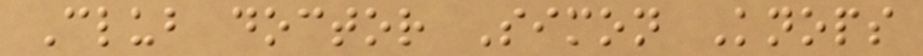Club doctor Simon Knops
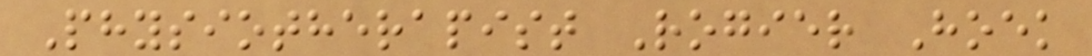Physiotherapist Rogier Hoek
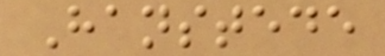Hanstede
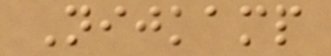Nijkamp
